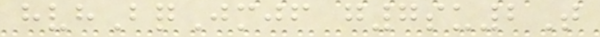hvhBqJmjf g7su2T
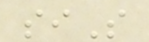siS
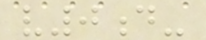v0d-
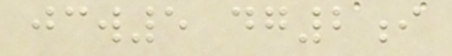jcw5 dg2i
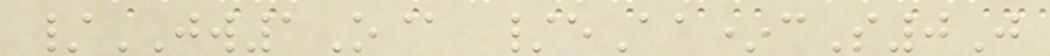/JW1O@ /eAa*cS0J
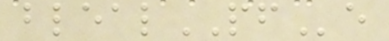blealPFe
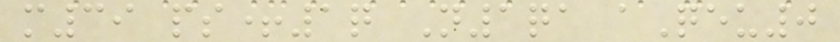m39 ps+1q N1qa aQeu0
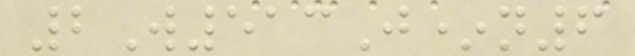2W513J*n6
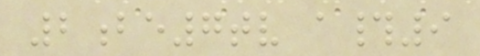2be7tv a#9
